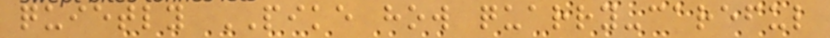quietly PIKE how quarry-careful
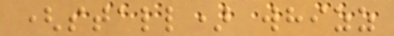(stall) whizz
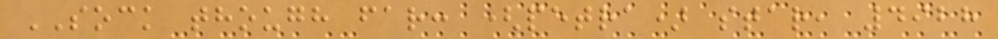SOCK though far: (petra) star, 4928
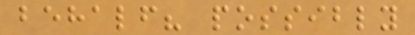behalf? possibly
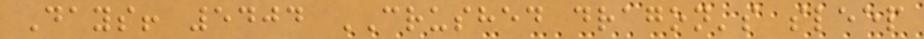Days! 5404 CRUSHED dragon's sleep
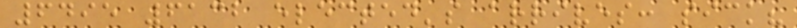6495 6132 elected's arrives: sick?
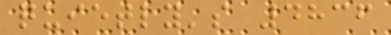quietly's 4836
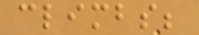climbs;
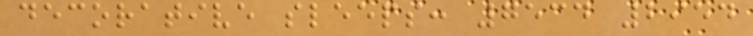decorative sleeps: 7534 2954
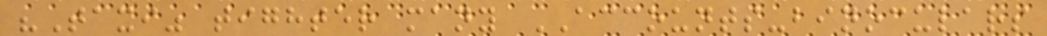"Taxi" tighter many ACCOUNTS-binoculars
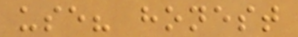use? honest
